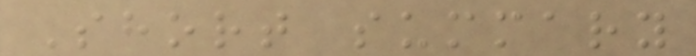Short summary
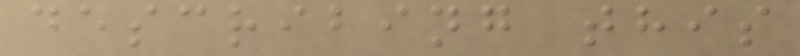describing this
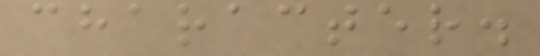character.
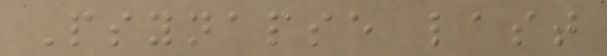Psynapse last
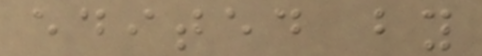edited by
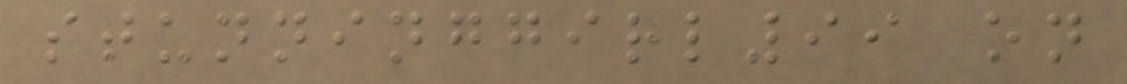stunninggirl99 on
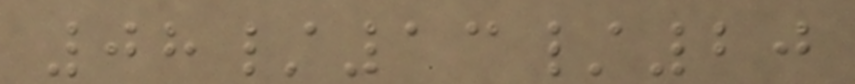08/13/20
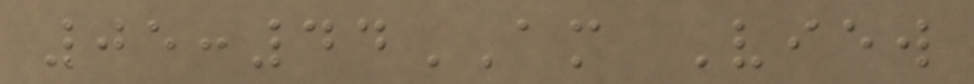05:44AM View
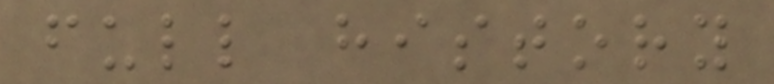full history
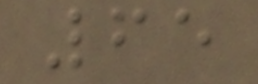65
